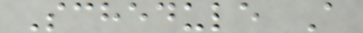Schedule A
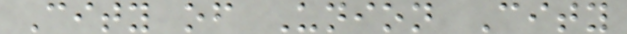City of Union City
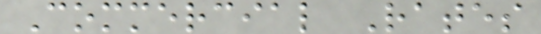Commercial Rates
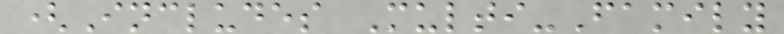(Includes Multi-Family
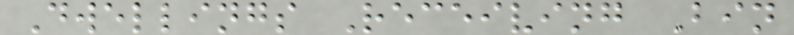Dwellings Receiving Bin
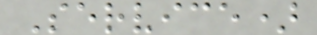Service)
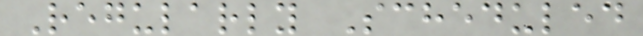Regularly Scheduled
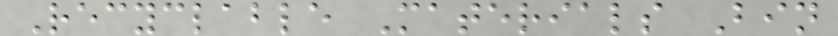Recyclable Materials Bin
